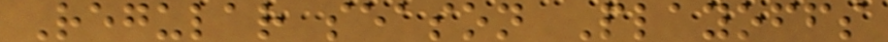Regular season Playoffs
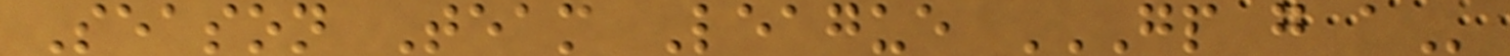Season Team League GP G A
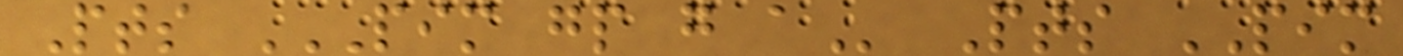Pts PIM GP G A Pts PIM
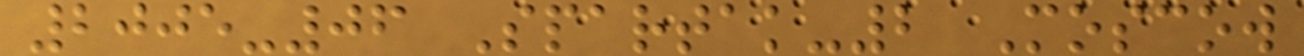2005-06 Spartak-2 Moscow
